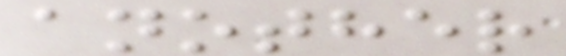another
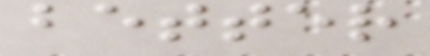better
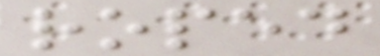roped
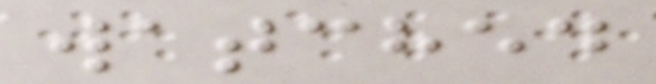watched
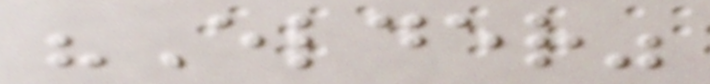"Elder"
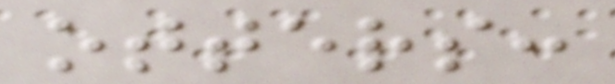otters:
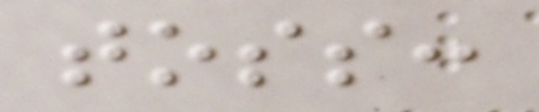toss:
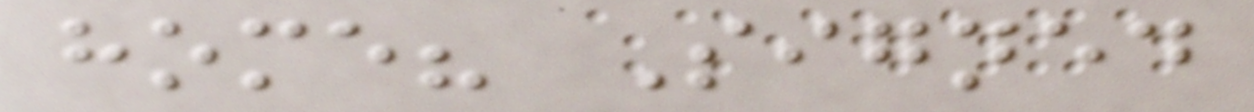home? Signed
